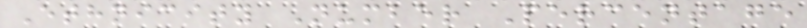Ethnicity Number Percentage
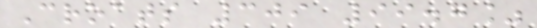Croats 309 99.7%
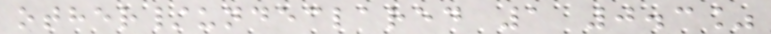other/undeclared 1 0.3%
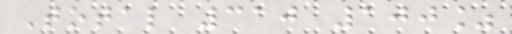Total 310 100%
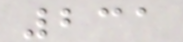231
